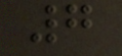7
